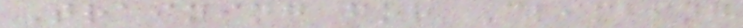Training for Climbing
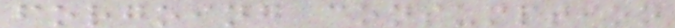forgoing consumption
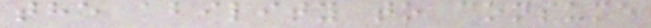the ability to consume
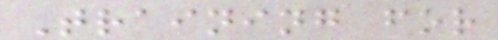Training for
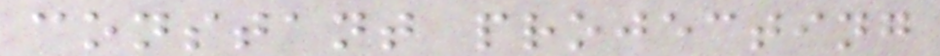constant projecting
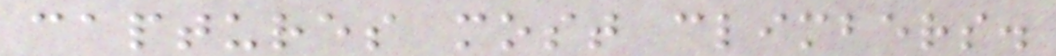captures most climbers.
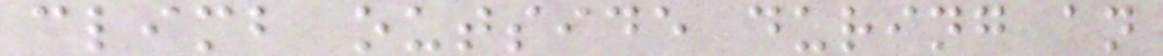climb outside during an
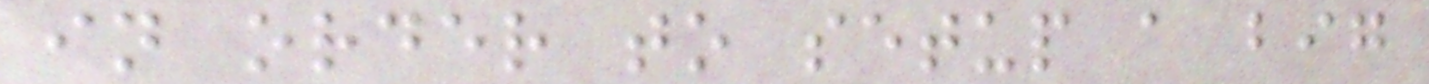in order to setup a big
